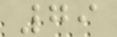79
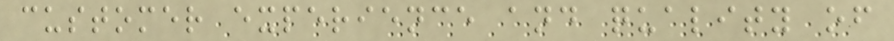customer experience and quality of
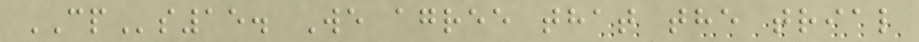CPs15. We agree that the trial
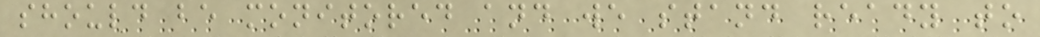should be monitored and we stand ready to
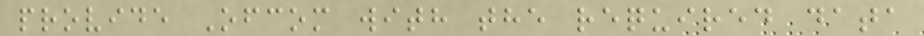provide Ofcom with the required data
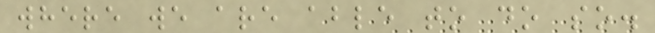where we are able to do so.
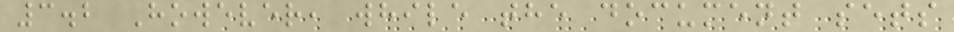3.2 However, while the document sets
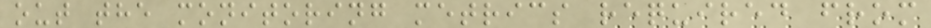out the monitoring metrics required from
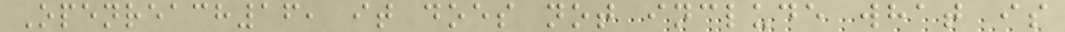Openreach16, it does not include what is
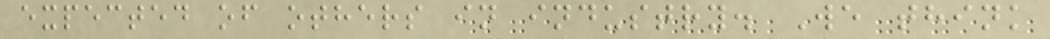expected of others in industry. We think
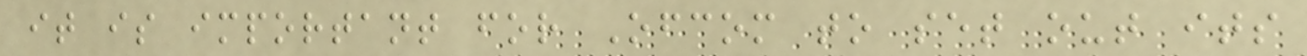it is important for Ofcom to set out its
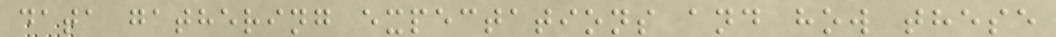data gathering expectations and how these
